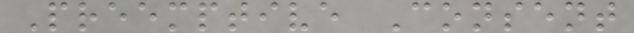Preemptive Consent
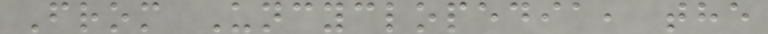From Uncyclopedia, the
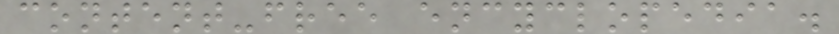content-free encyclopedia.
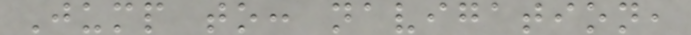Jump to: navigation,
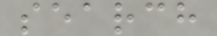search
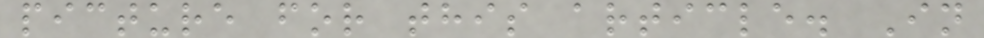picture for this article. In
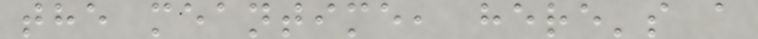the meantime, here's a
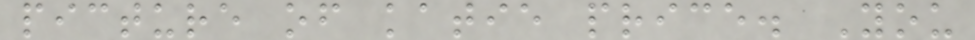picture of katie price. You
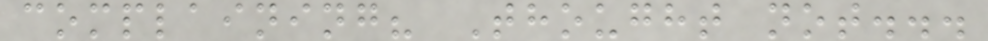complaining? Thought not...
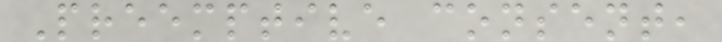Preemptive consent,
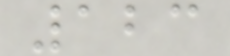123
